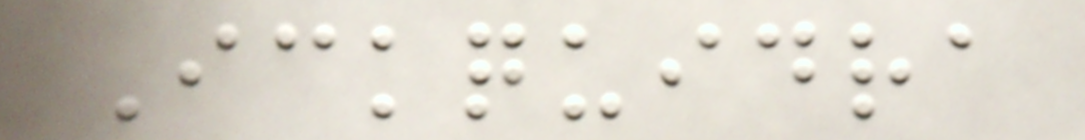Ickquidra
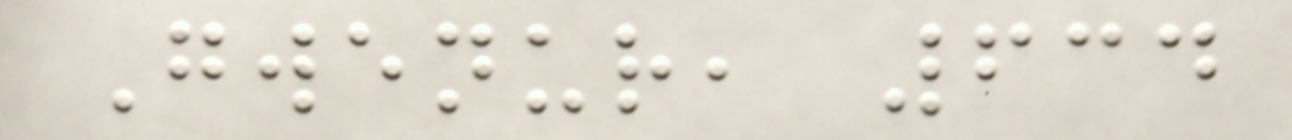Gwenur, 634
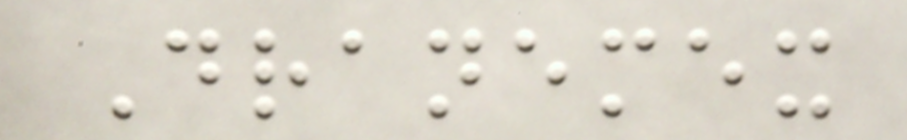Dranemex
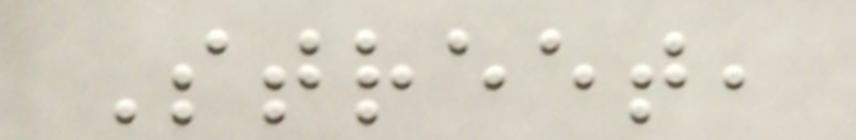Street,
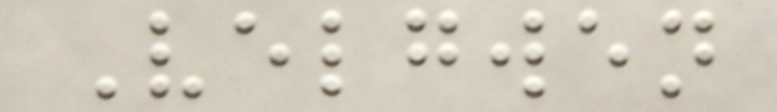Velgwen
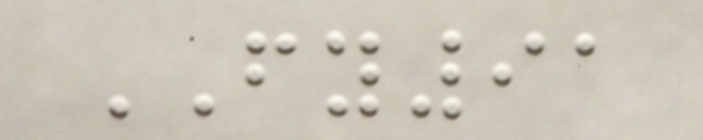FY91
